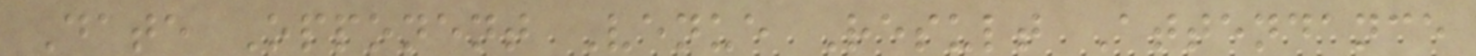Date Opponent Venue Result Attendance
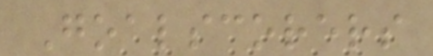Goalscorers
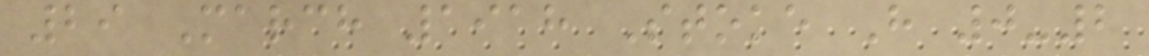29 March 1918 Stoke H 0-2
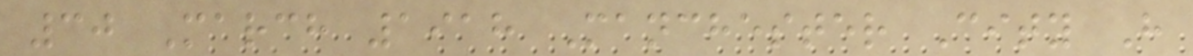30 March 1918 Manchester City H
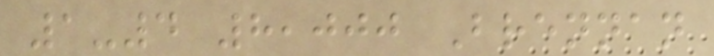1-4 8,000 Brennan
